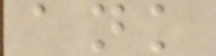ank
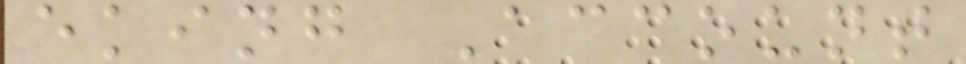eking Account
